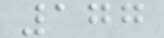177
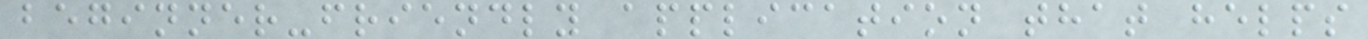beginner-friendly application that helps
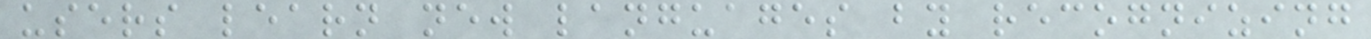users learn new languages by recognizing
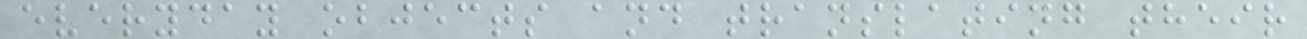everyday objects and translating their
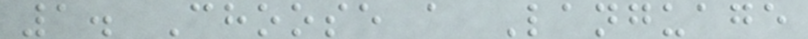1. Choose a Language
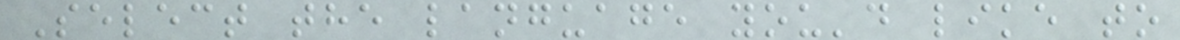Select the language you'd like to
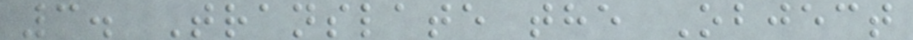3. Translate the Object
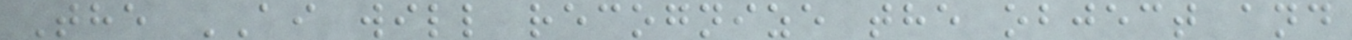The AI will recognize the object and
